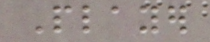Player
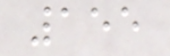155
